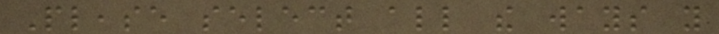Please select all the ways you
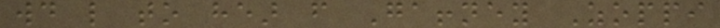would like to hear from Gaffney Zoppi
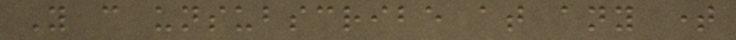You can unsubscribe at any time
